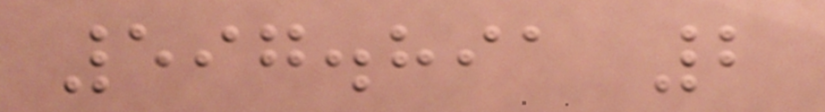597.891 2
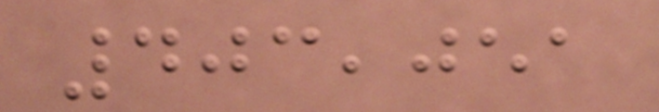403,051
